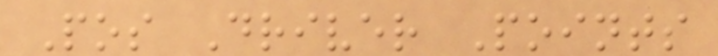Pos Driver Points
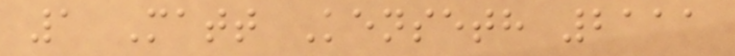1 Matt Kenseth 2111
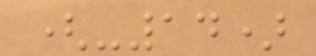(-14)
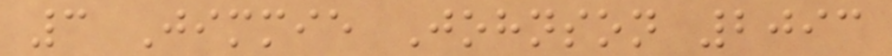3 Jimmie Johnson 2093
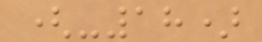(-18)
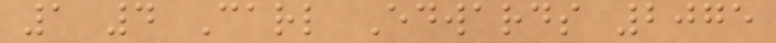1 4 Carl Edwards 2075
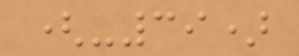(-39)
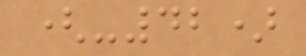(-42)
